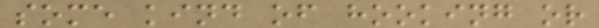some kind of hooking or
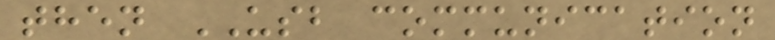then USB communication
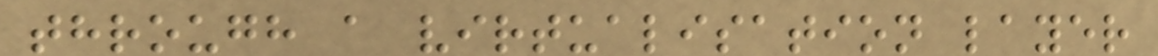through a virtualisation layer
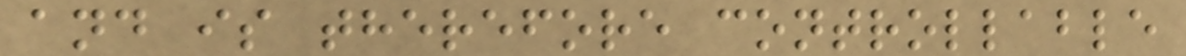and is therefore controllable
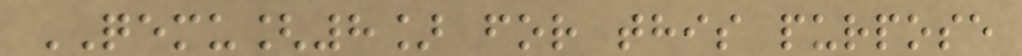QEMU[8] for this purpose
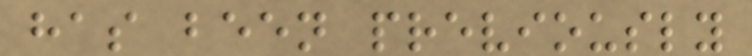has been previously
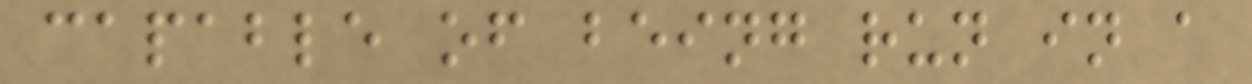capable of being run in a
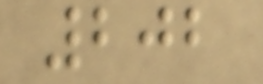202
